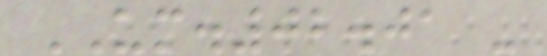UM.02.01 -
